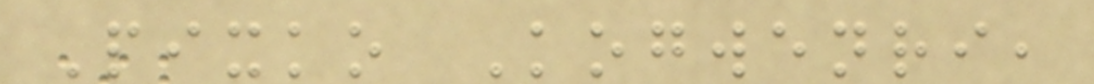Pixko Kogwenri,
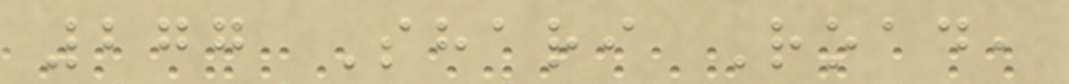277 Shari Road,
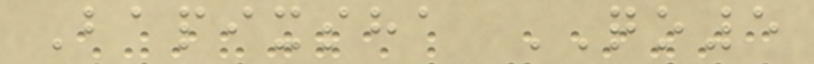Bapixsha QO5
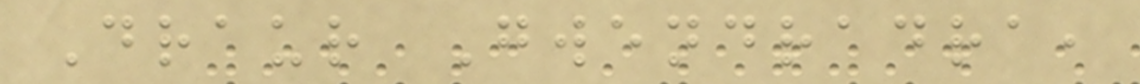Draur Gwendradra,
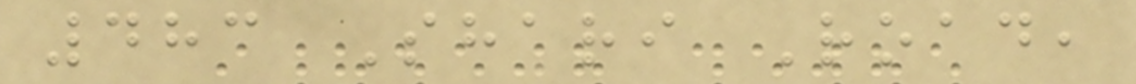483 Shari Road,
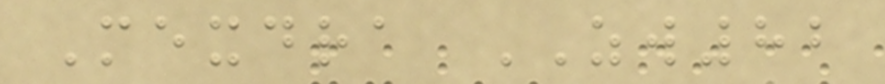Mexdra ZW82
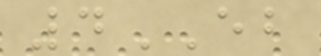4EB
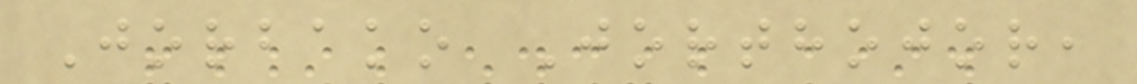Jorbako Jorthojor,
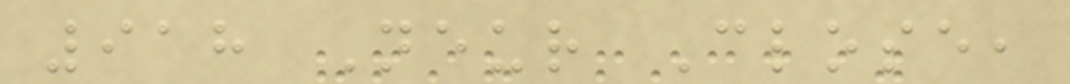918 Neur Close,
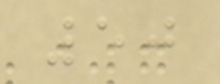50
